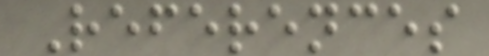References
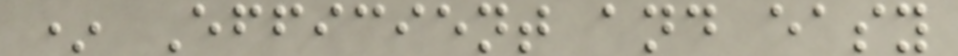* Efficient and easy
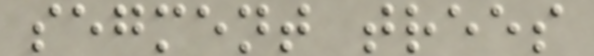segment trees
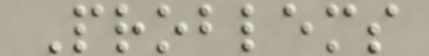Problems
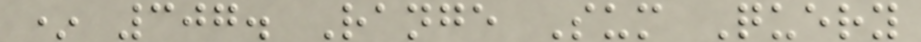* 307. Range Sum Query
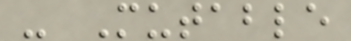- Mutable
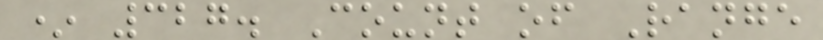* 327. Count of Range
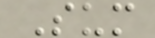Sum
